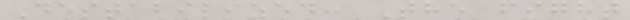Destabilized: The fight
